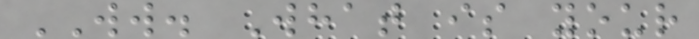WW. What is your
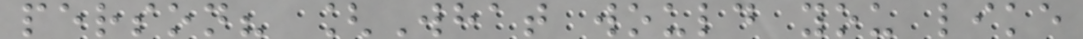person? [What would you like
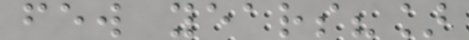few years?]
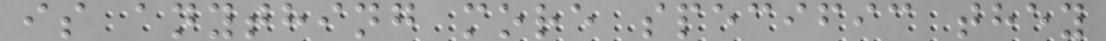is anything more specific they
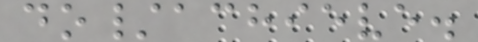do/achieve.
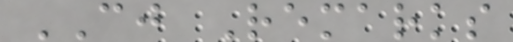CJ Remarks
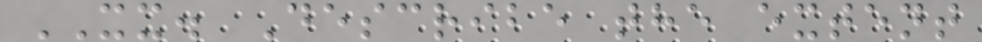XX. Describe the extent
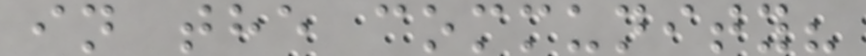in the community?
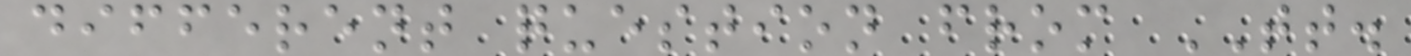different question from TT.
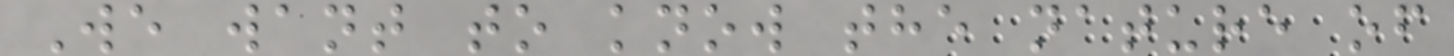We want to know the nature of
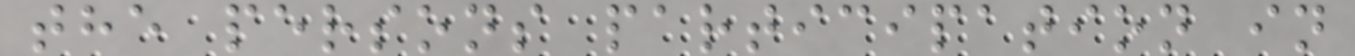the persons participation in
